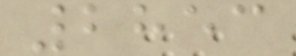2853
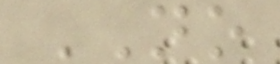NO
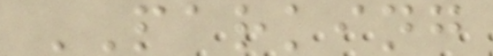PARKING
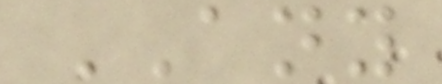ANY
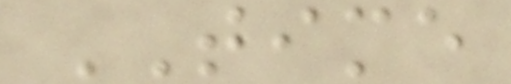TIME
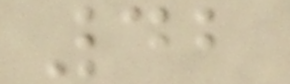42
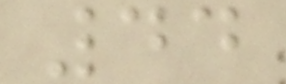44
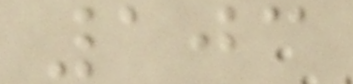103
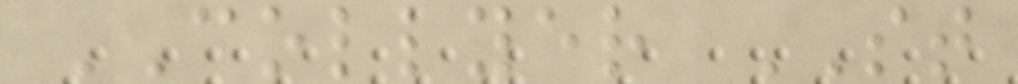COLLYER ST
